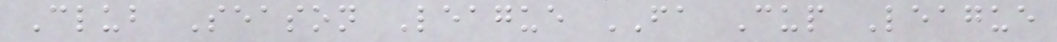Club Season League FA Cup League
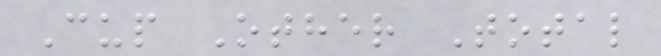Cup Other Total
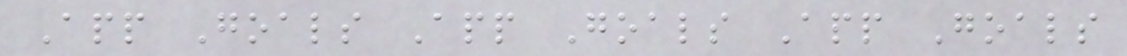App Goals App Goals App Goals
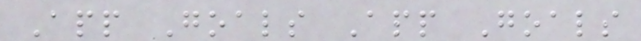App Goals App Goals
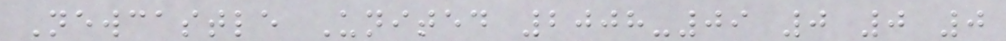Newcastle United 2008-09 0 0 0
